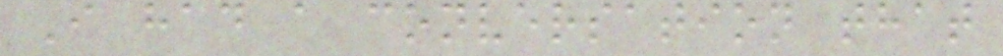I had a conversation that
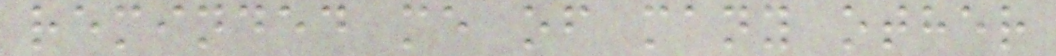reminded me of many other
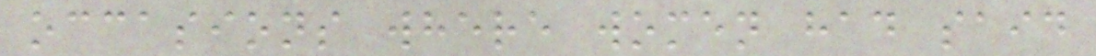occasions where women had said
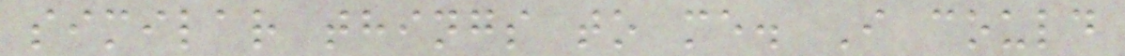similar things to me. I could
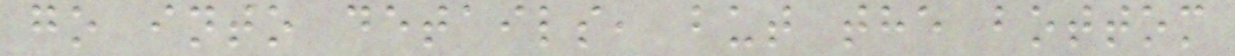go into details, but the bottom
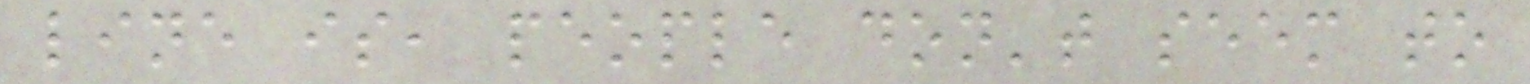line is, people don't seem to
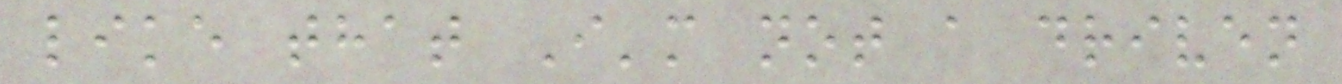like that I'm not a driven
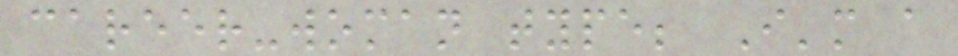career-woman type; I'm a
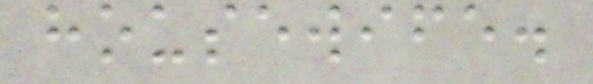housewife.
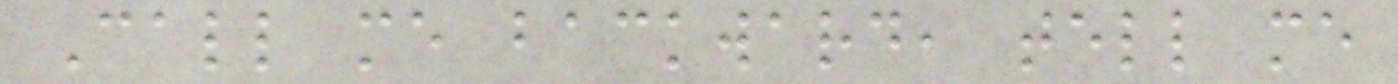Call me backward, tell me
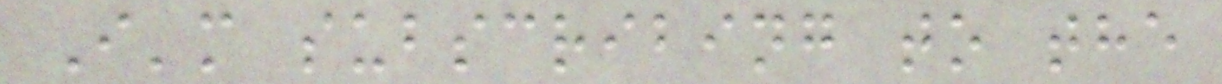I'm subscribing to the
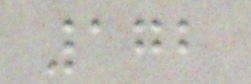172
